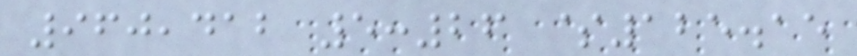960,412 5:26 $125.15
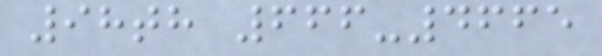98th 666-4665
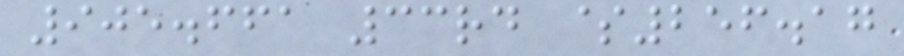905.661 33rd $256.17
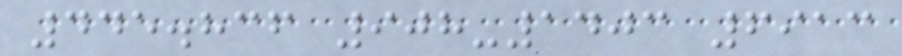445.836 908-1403 6913
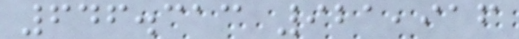646.313 921,916
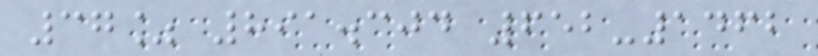37% 891.304 652-1462
